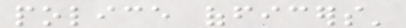police officers'
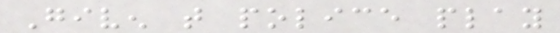Given that police play
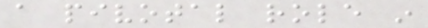a pivotal role in
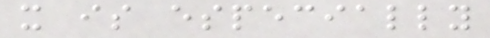it is especially
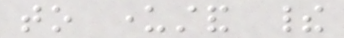to understand their
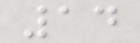14
